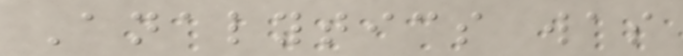Analytics was
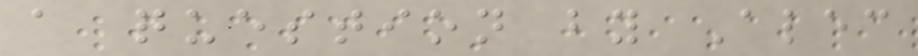a question by Alec
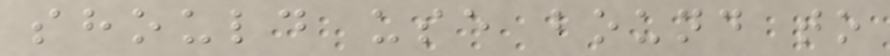should use bound to
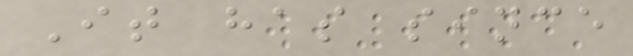It has since
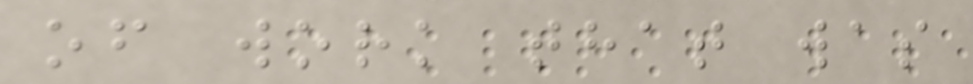of work that was
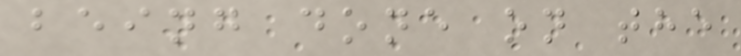being done on the
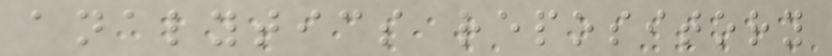analytics repository
